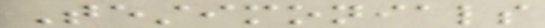Testimonials
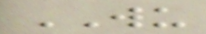WU
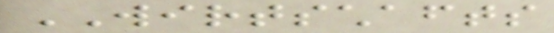WIRTSCHAFTS
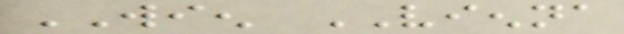WIEN VIENNA
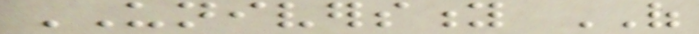UNIVERSITY OF
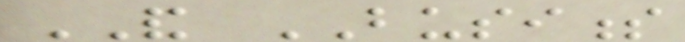AND BUSINESS
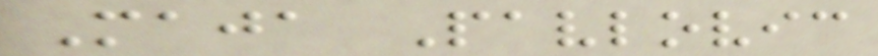Maja Pavlovic
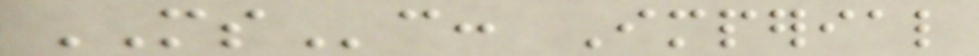MSc: Imperial
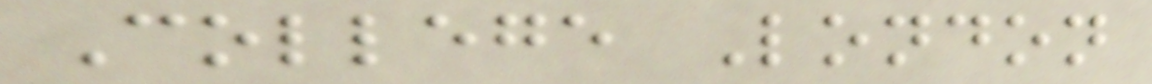College London
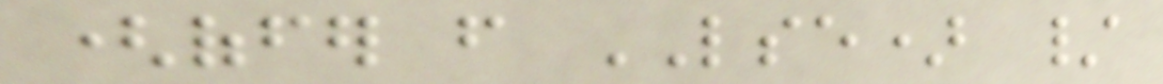(offer from LSE) /
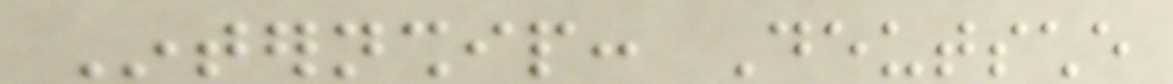Internship: Deutsche
